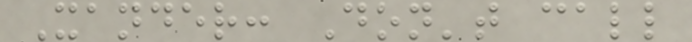Xander: Don't call
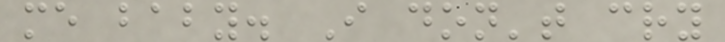me baby. I don't cry
